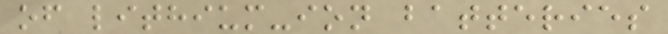of lithium-ion batteries
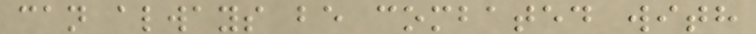can always be combated with
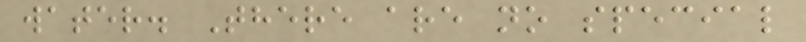water. There are no special
